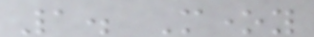1. Money
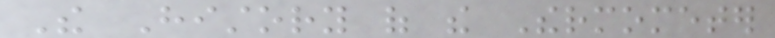The History of the Thermometer
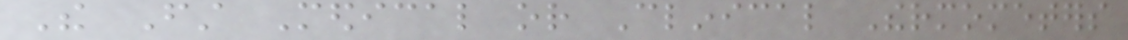The First Medical or Clinical Thermometers
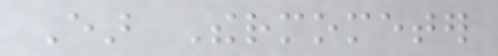Ear Thermometer
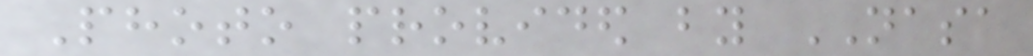Photo provided by NASA
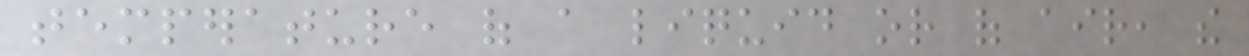temperature of a liquid or of air, the
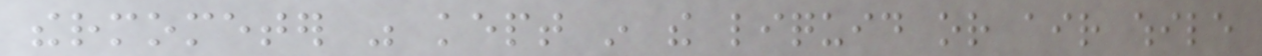thermometer was kept in the liquid or air while
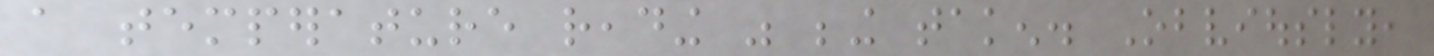a temperature reading was being taken. Obviously,
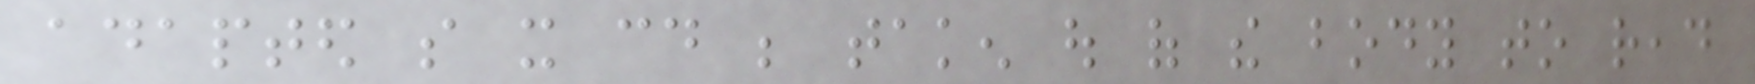adapted so it could be taken out of the body to read
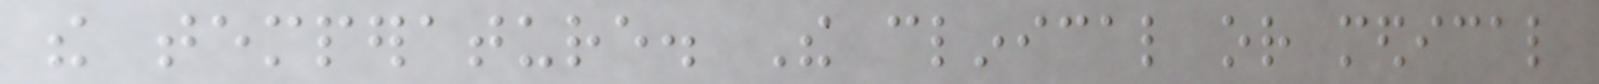the temperature. The clinical or medical
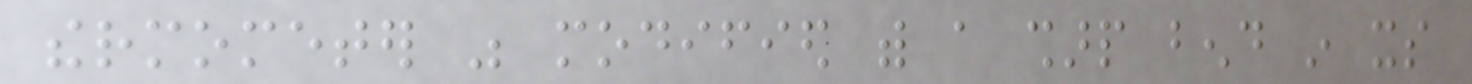thermometer was modified with a sharp bend in its
